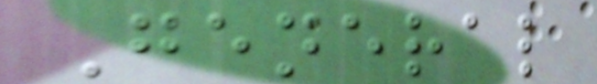General
